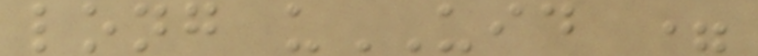long uUID =
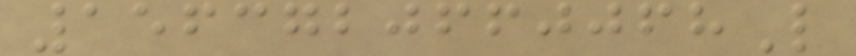1563720660068L
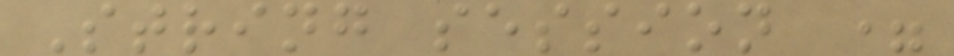String session =
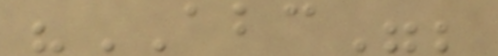"ABC";
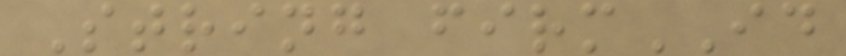String firmID
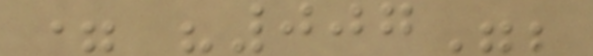= "007";
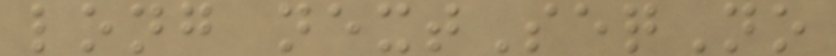long nextSeqNo
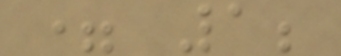= 1;
